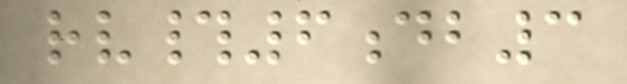rv#6db3
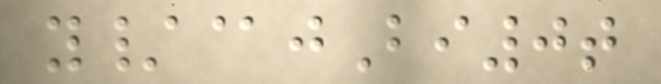y/@jBi0t
